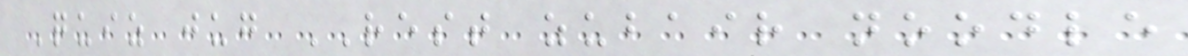Quiz jug REST zubair noodle
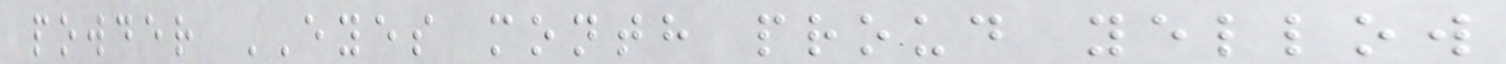powder EYES month proud yellow
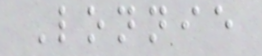Lonnie
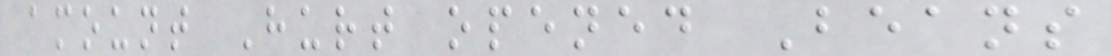amount Hurt opened Beans
